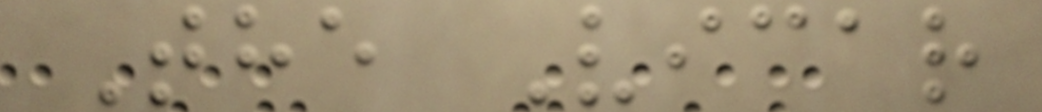The Vicar
